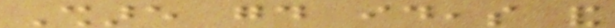Share good ideas and
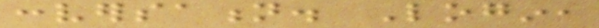conversation. Login,
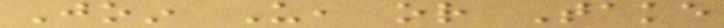Join Us, or Take
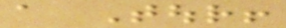a Tour!
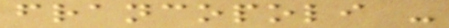francopoli -
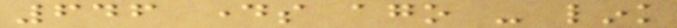646 days ago - link
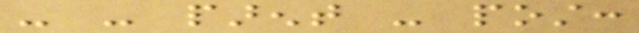- - parent - post:
